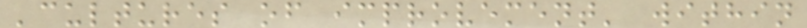'cultures of improvement' within
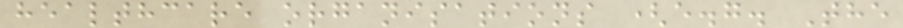healthcare organisations (e.g. The
